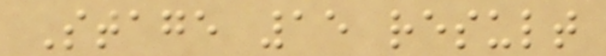Stage 15 result
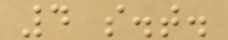4 s.t.
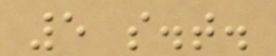5 s.t.
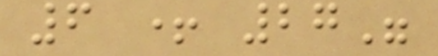6 + 27"
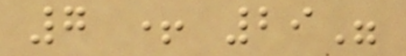7 + 29"
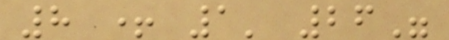8 + 1' 26"
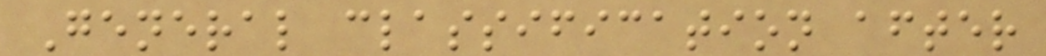General classification after
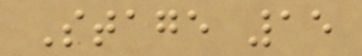Stage 15
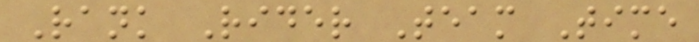Rank Rider Team Time
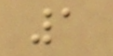1
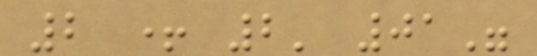2 + 2' 01"
